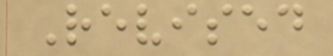Revised
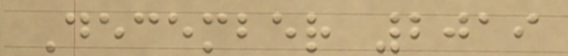December 2019
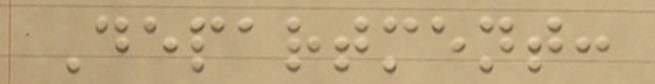Department:
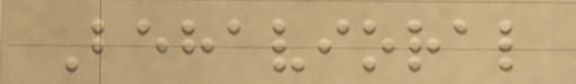Behavioral
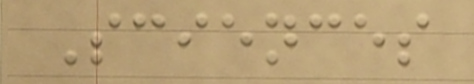Sciences
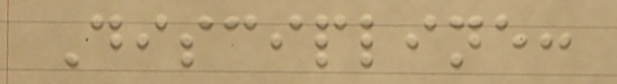Discipline:
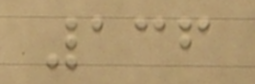136
